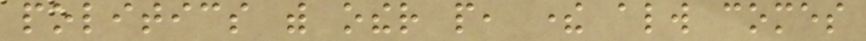politics with other people, there always comes
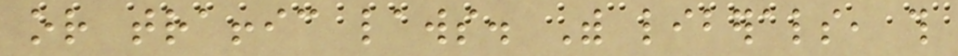or traffic laws. With liberals, this
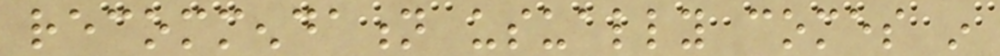recommendation usually comes in
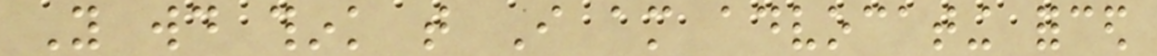You would think that I am advocating forced
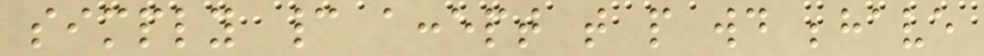simply cannot accept that people would behave
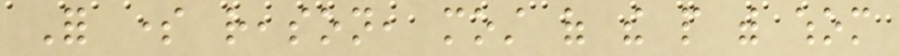For some reason, most of the people with whom
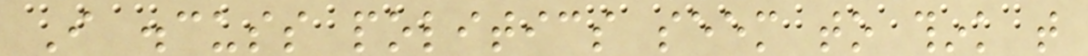I discuss politics seem to think that
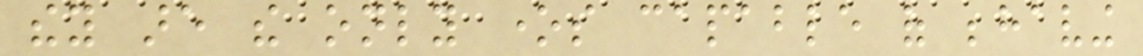they are the only ones capable of behaving
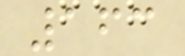163
